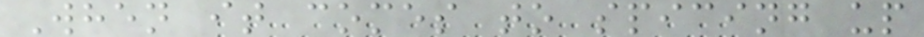When it comes to spicing up
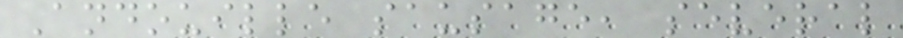Andouille sausage, several
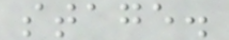stage.
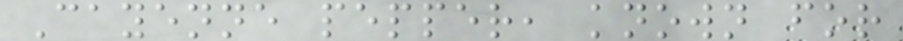Cayenne pepper, known for
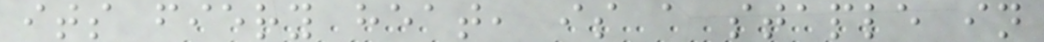its fiery heat, is a staple in
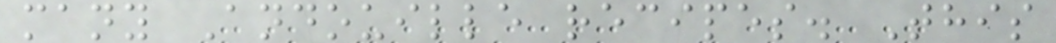many Andouille recipes. This
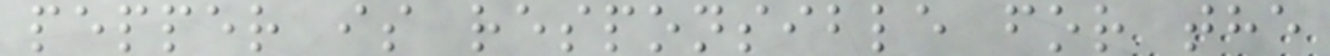pepper is responsible for the
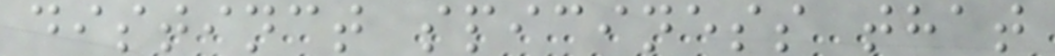distinct spiciness that
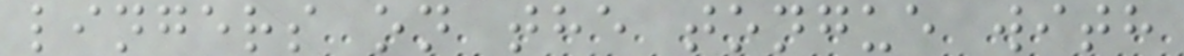lingers on the tongue with
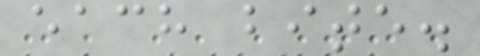each bite.
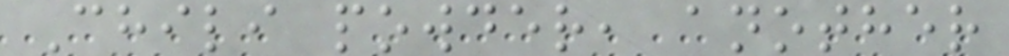Chili powder, another
